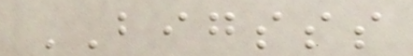BIGSSS
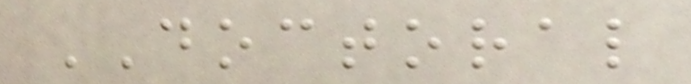DOCTORAL
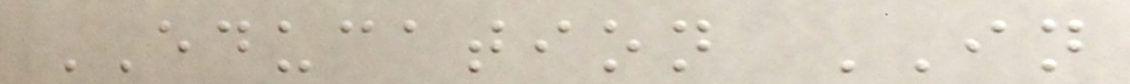EDUCATION IN
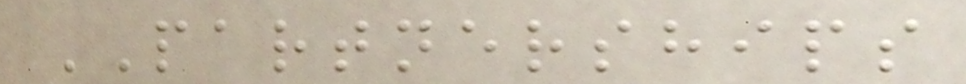PARTNERSHIPS
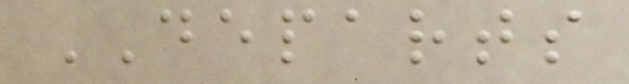DEPARTS
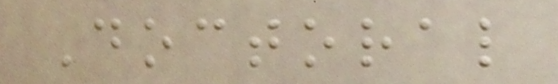Doctoral
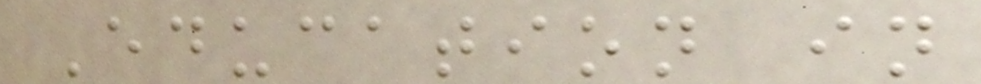Education in
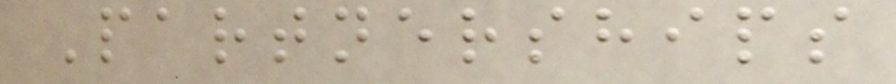Partnerships
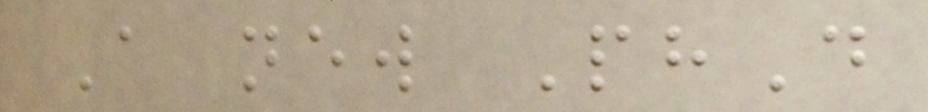A new PhD
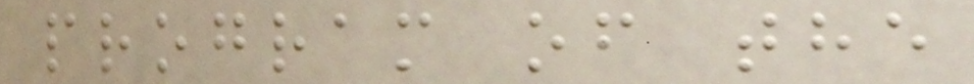program of the
